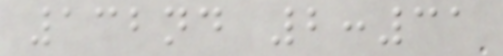132nd 2:31
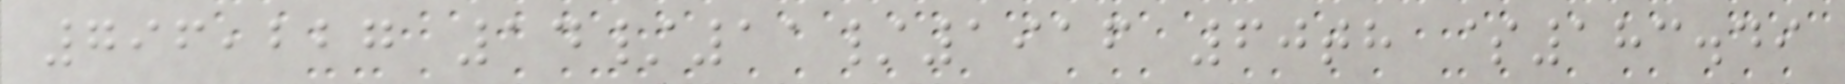796,227 14/11/1916 60th $183.49
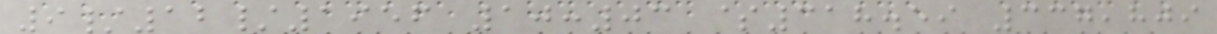9/12/1956 10:03 $318.59 337,809
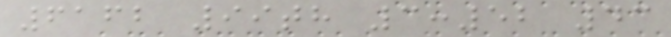6162 99th 3:52 43
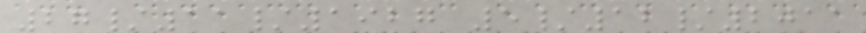27/11/1927 5/12/2011
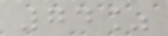74%
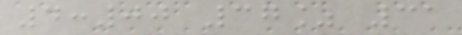4:00 37% 31
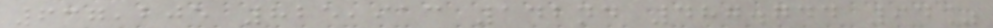637,205 825,913 142nd 487.744 94%
